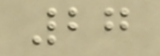27
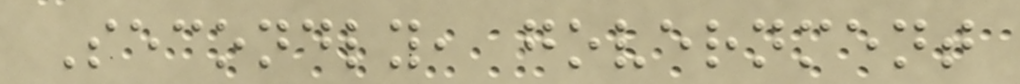Secondly, government
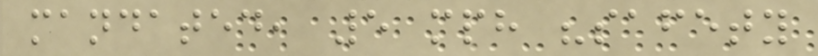mandated, 5 mph "safety
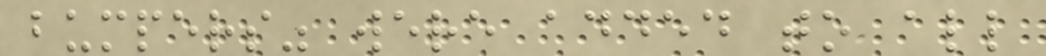bumpers" were added to all
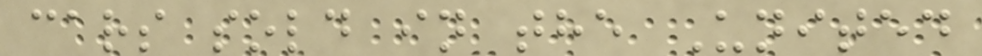cars sold in the United
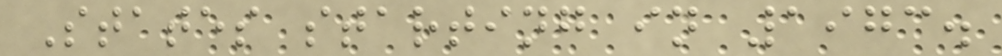States starting in 1973.
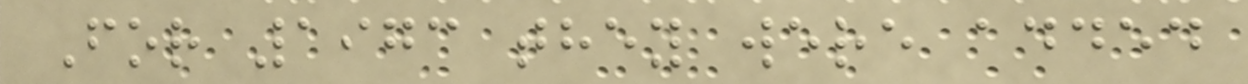For 1973 they were added
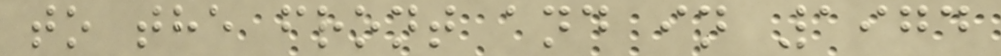to the front and in 1974
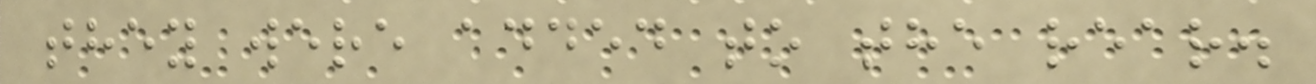they were added to the rear.
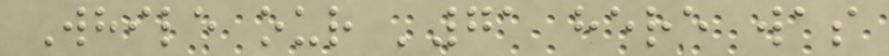While our '71 here was
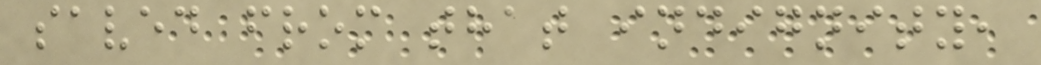saved from that indignity,
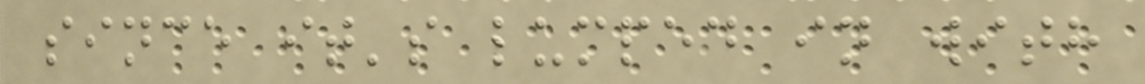since it's lumped in with
